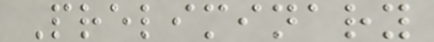Preliminary
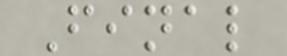Final
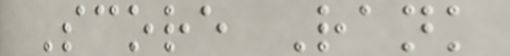Score Rank
